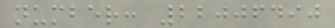number: 22006490
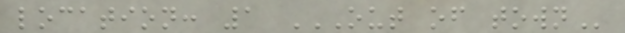location: 1 OUT OF TOWN
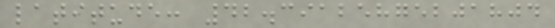latitude: 42.39125875201804
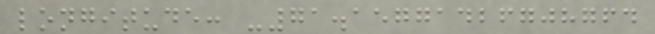longitude: -71.15771426708764
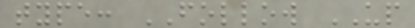type: FOLLOW UP
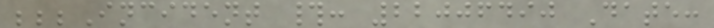;;;Incident #: 22006490 Date:
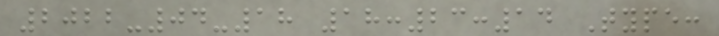2022-04-18 18:23:14 Type:
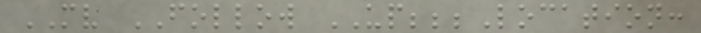MV FOLLOW UP;;;Location:
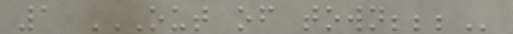1 OUT OF TOWN;;;
